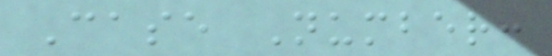Case Number:
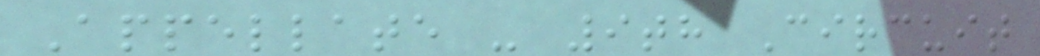Appellate - 9th Circuit
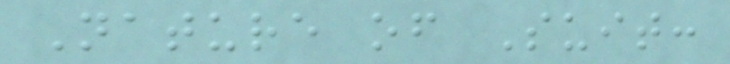Nature of Suit:
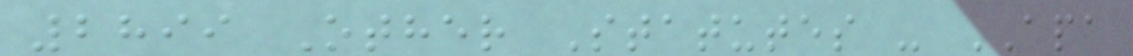2899 Other Statutes - APA
